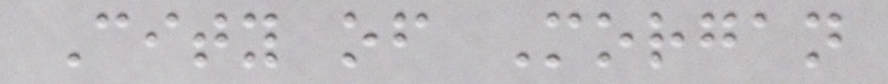City of Morgan
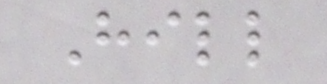Hill
